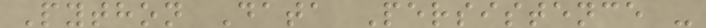Python Data Persistence -
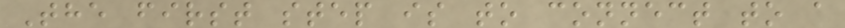The first step is to connect to a
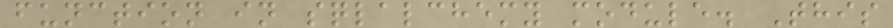function in sqlalchemy module. This
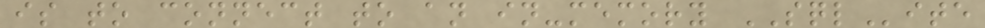is to connect to an in-memory SQLite
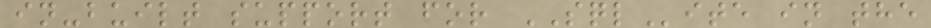in-built support for SQLite in the
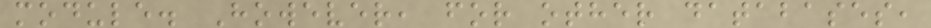module. However, for other databases,
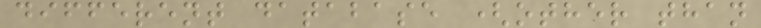different database (other than
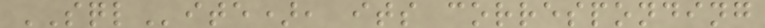SQLite), its corresponding
